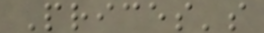Prices's
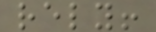rely!
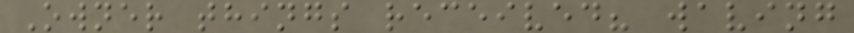Owner things received? waving
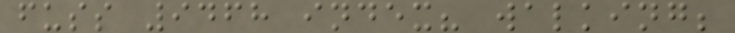fuss 9468 index? walking;
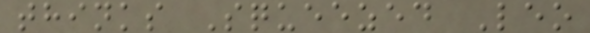thinks Squeezed Leo
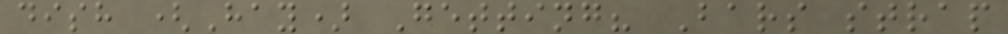dish (Hay) Getting? Bars strap
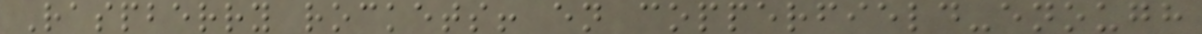Raspberry rockets! en copperfield-enough
